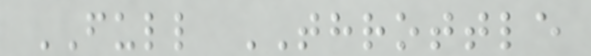FULL THROTTLE
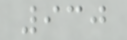930
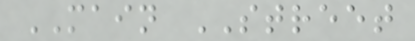MAIN STREET
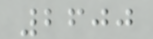2600
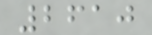2610
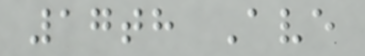17th Ave
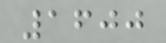1600
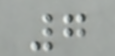7
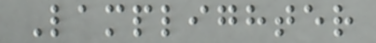Lamplighter
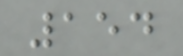154
